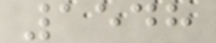1548
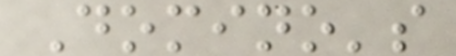Domino's
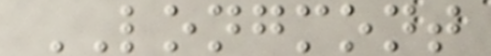LONGMONT
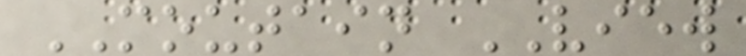MOUTAIN VIEW
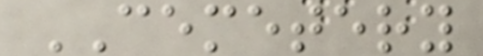CEMETERY
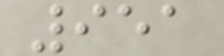951
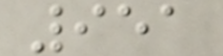951
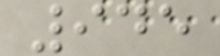945
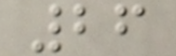26
